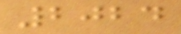2024
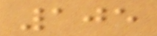105
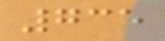735
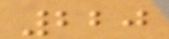220
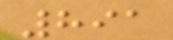891
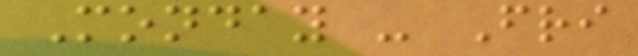Monday - Fri
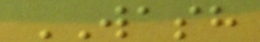WASH
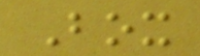Box
